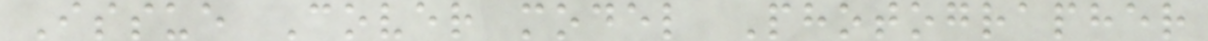Issue Cover model Photographer
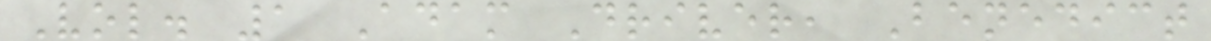Vol. 1 Adam Driver, Benedict
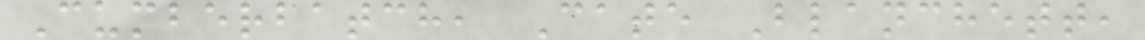Cumberbatch, Cate Blanchett,
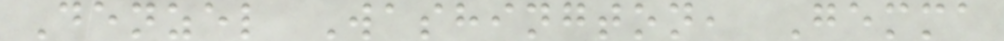Denzel Washington, Gemma
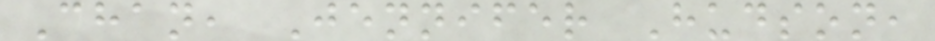Chan, Jennifer Hudson,
